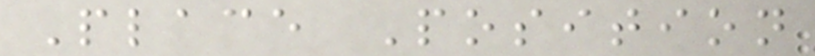Place Position
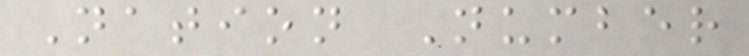Nation Number
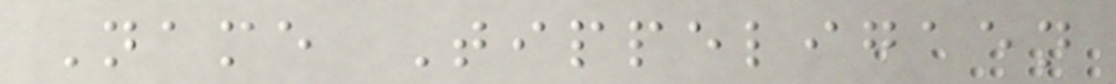Name Tippeligaen
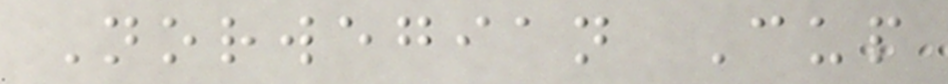Norwegian Cup
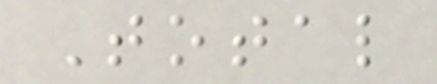Total
